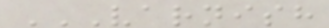VARNISH
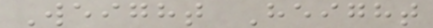Weight Height
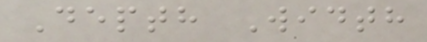Depth Width
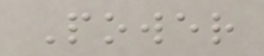Power
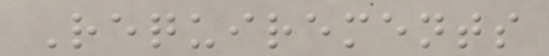Requirements
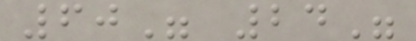60" 24"
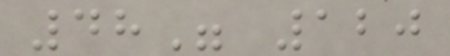48" 120
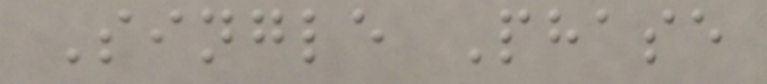Single Phase
